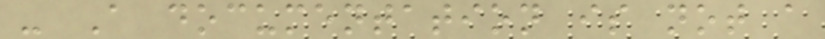- A documentation is not a
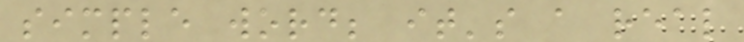simple word; it's a real
